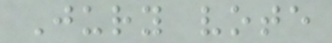Jury vote
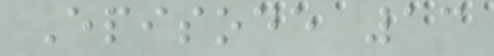Episode 13
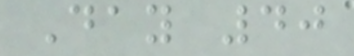Day 40
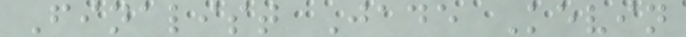Finalist Jade Kevin
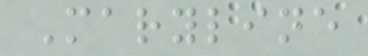Maryline
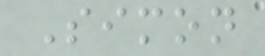Simon
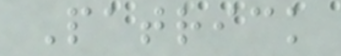Patrick
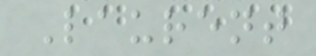Laurent
